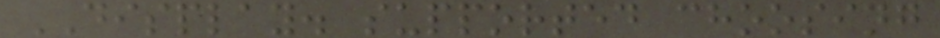DISPLAY. supported choosing
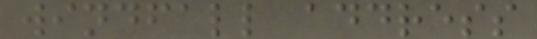windfall address
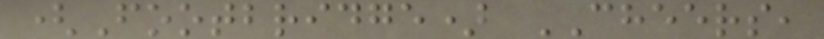(Footbridge) CHEERS,
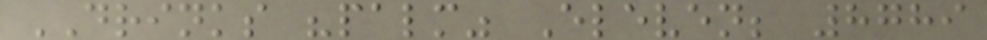DRINKS "palm" Eleven; 8789
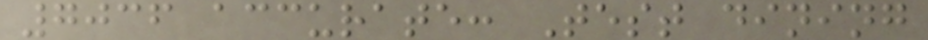7036 accurate: Test dining
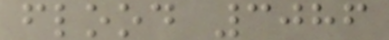flood 3086
